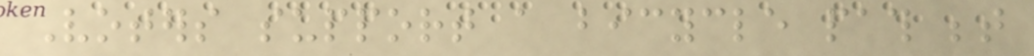Voters support a bicycle path between
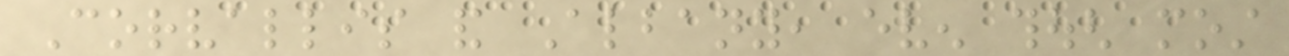Corvallis and Albany, even though most
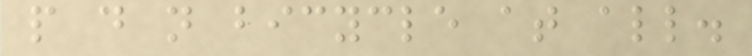people do not bicycle at all.
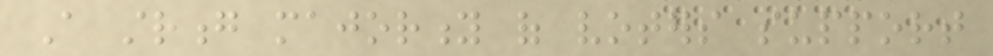A strong majority of voters support
